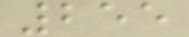255
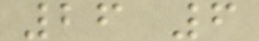26 6
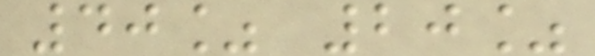40% 20%
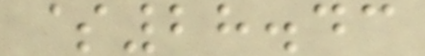$28.43
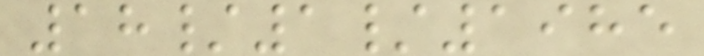18/1/1985
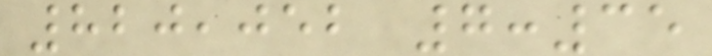820,052 7:35
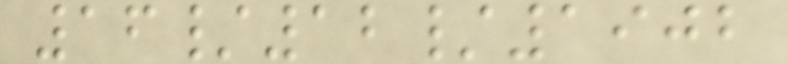16/12/1902
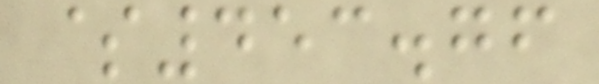$453.76
